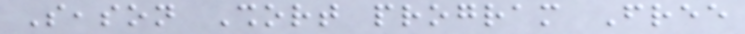Season Short program Free
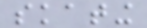skating
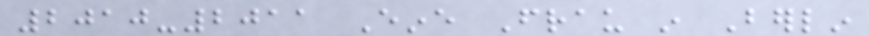2010-2011 Eine Frau in Berlin
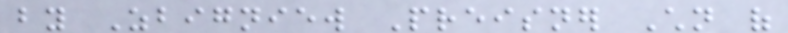by Zbigniew Preisner Children of
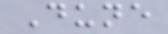Dune
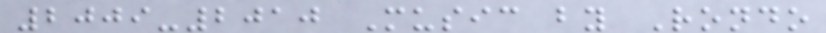2009-2010 Music by Rondo
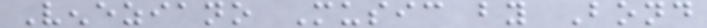Veneziano Music by Bond
